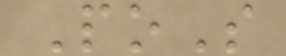PoS
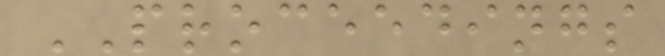PROCEEDINGS
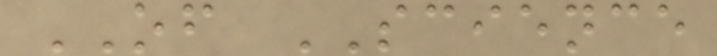OF SCIENCE
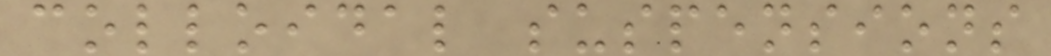colloidal suspensions
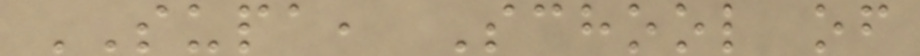SUPA, School of
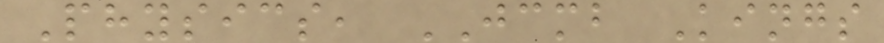Physics, JCMB Kings
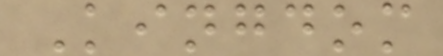Kingdom
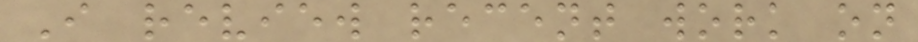I review recent work on
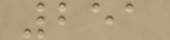251
